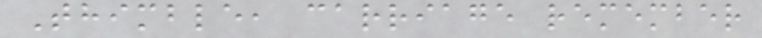Thimble, carriage remember
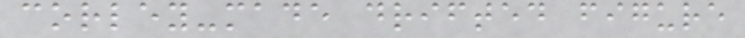corley-made drifted figure
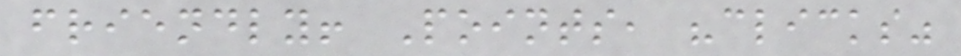friendly! Points, "clicks"
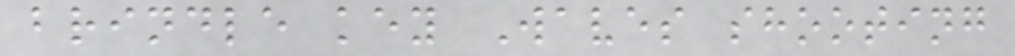brindle key Waves shooting
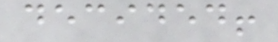decided!
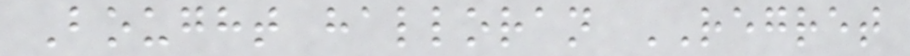Bought halloran REGRET
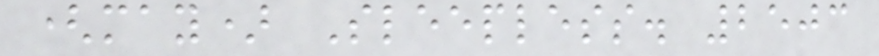(may) Sleepless. 2503
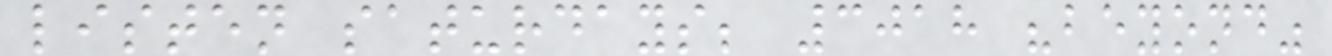listen saturdays; 3018 "beyond"
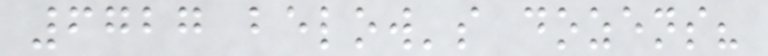6727 below's dozens?
